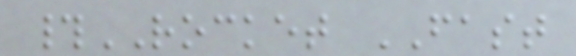#ROCKET FAST
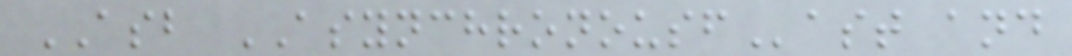ASB ASYNCHRONOUSFast and
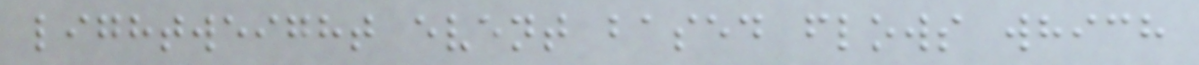lightweight event based flows which
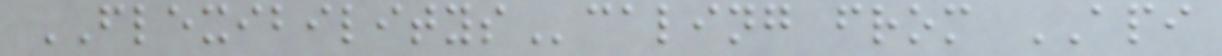FLEXIBILITYScaling from API
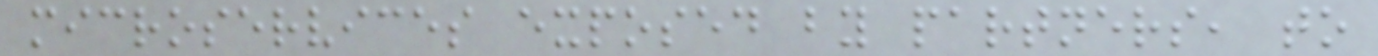microservices exposed by partners, to
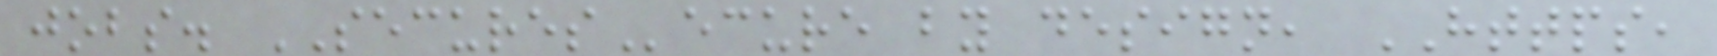jobs. SECURESecure by design, HTTPS,
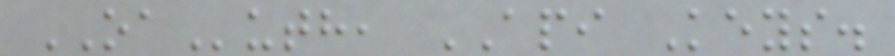OAuth, API Keys.
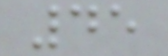45
